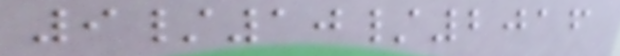9/10/2016
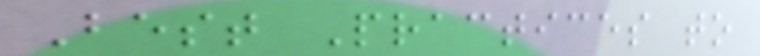Best Practices to
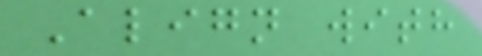Align with
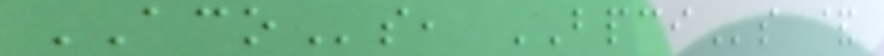ACOs, BPCIs &
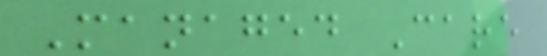Managed Care
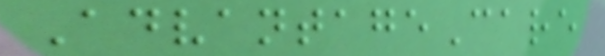AdvantageCare
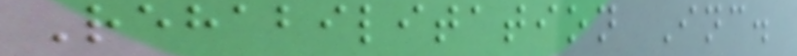Rehabilitation Inc.
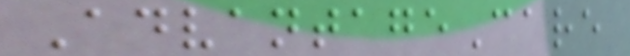AdvantageCare
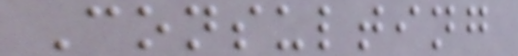Consulting
